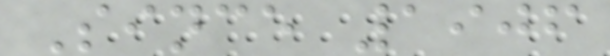Since 1906
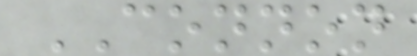CONNON
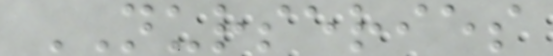NURSERIES
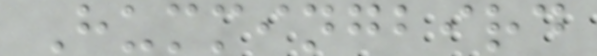Hummingbird
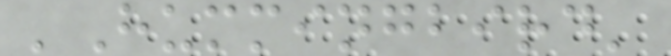'Hummingbird'
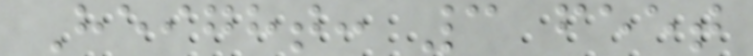Height: 3 feet
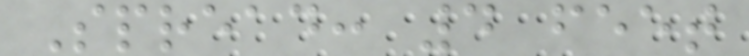Spread: 4 feet
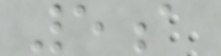5a
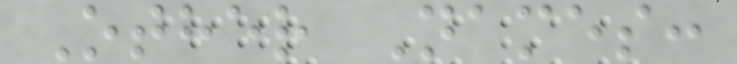Other Names:
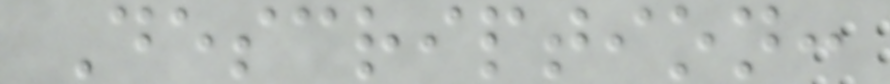Description:
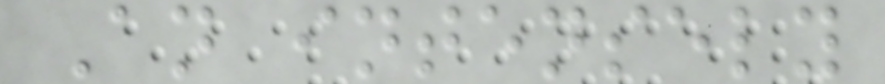An intensely
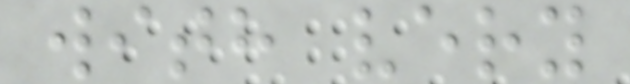with very
